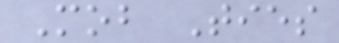Mob Ties
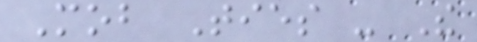Mob Ties - The
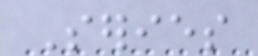Series
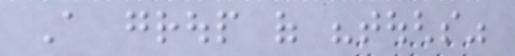A group of "toughs"
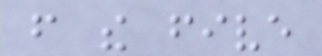from the five
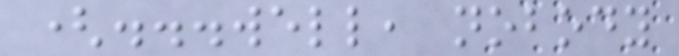(...well, nobody
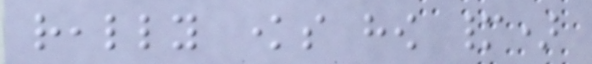really knows how many)
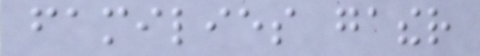families gather
